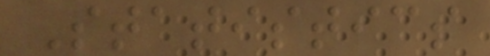Statistics
